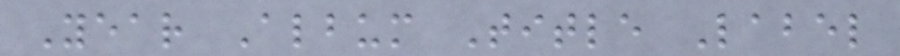Year Album Title Label
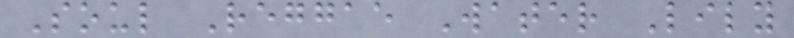Soul Reggae Water Lily
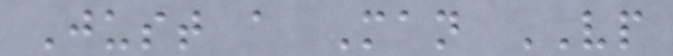Just a Man VP
